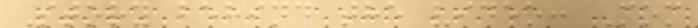Story behind the video: Mom
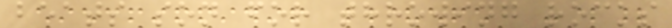beats son for throwing rocks
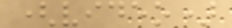(video)
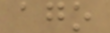ago
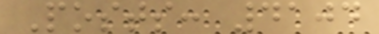Posts: 4104
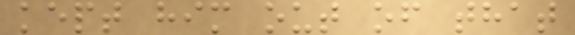kept him out of that
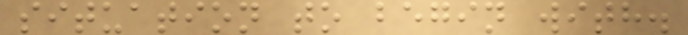situation to begin with.
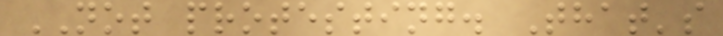NOT protesting. That's
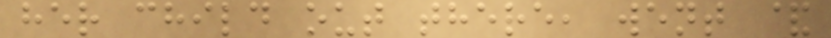her child out there, went &
